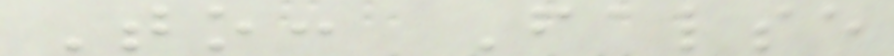To: False
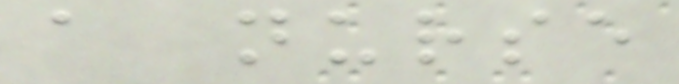a nurse
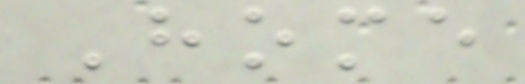Home
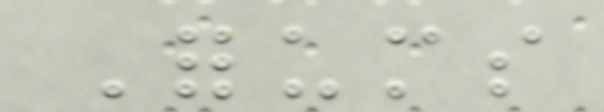Forums
